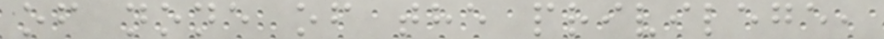of none of the privilege,
